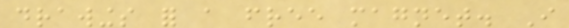drawings for a free magnet. I
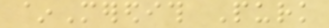~Meredith Purk
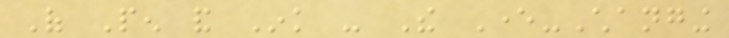Of Pen and Ink - The Ever-Changing
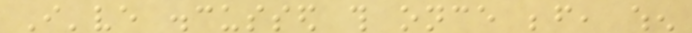I've discussed this once before, when
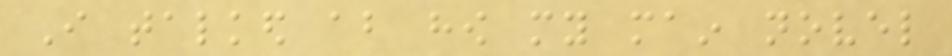I talked about how my main novel
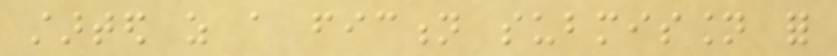started as a fiction submission for
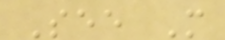See More
